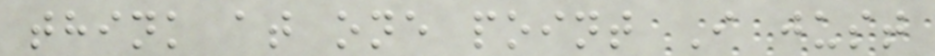think at one point I just
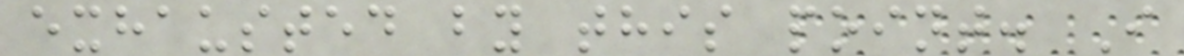exhausted by this point. I
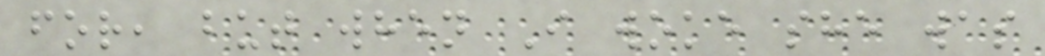for, but when I woke she was
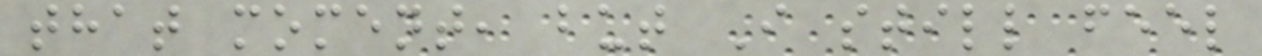that moment, but I still feel
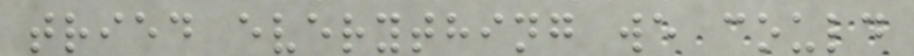tried everything we could
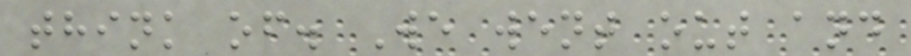think of. We went out and
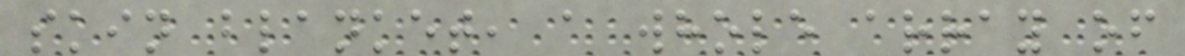skin blanket, a whole array of
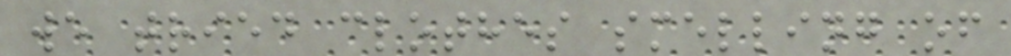we tried clothes smelling of
